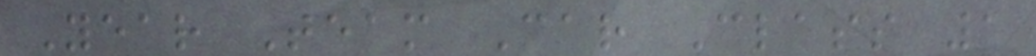Year Team Car Class 1
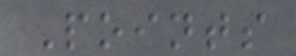Points
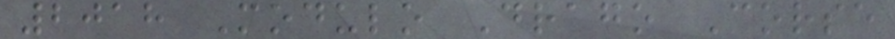2018 Modulo Drago Corse
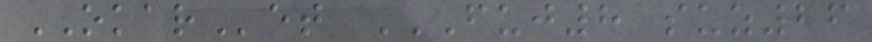OKARet FUJ8 SUZ26
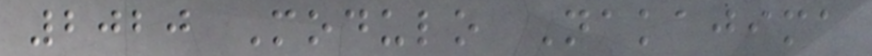2020 Modulo Nakajima
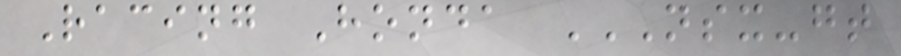Racing Honda NSX-GT
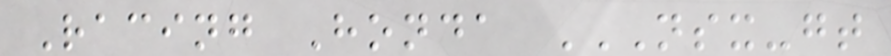Racing Honda NSX-GT
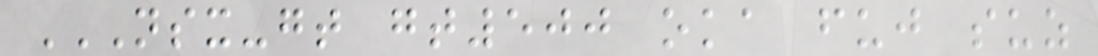NSX-GT GT500 OKA FUJ SUZ
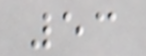53
